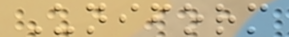Uniform
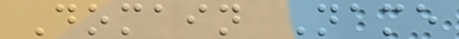Domain Name
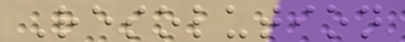Resolution
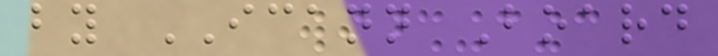by ICANN Board
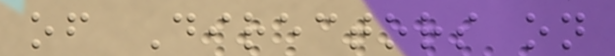of Directors on
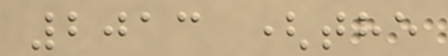2013 (the
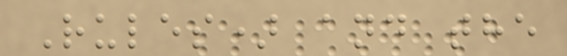Rules) and the
